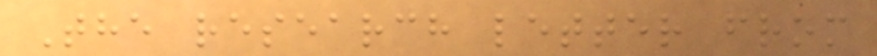The research letter from
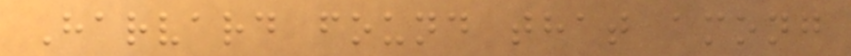Harvard found that among
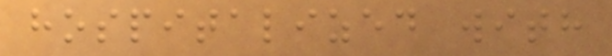hospitalized with
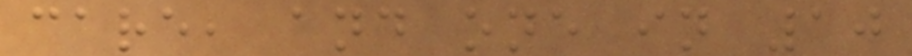care, and one in 10
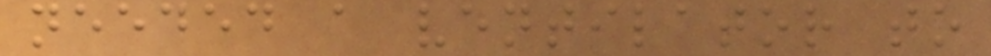needed a ventilator to
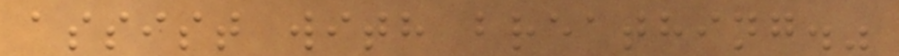assist with breathing."
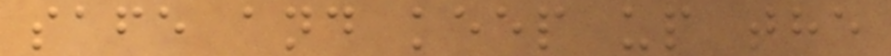safe and keep up the
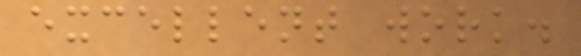excellent work.
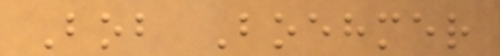Bob Boehmer
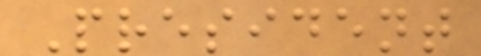President
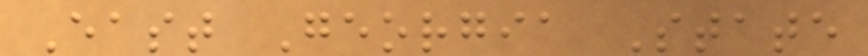East Georgia State
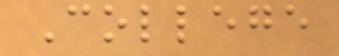College
